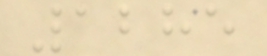1285
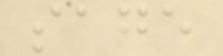sage
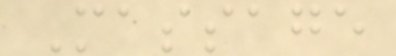Massage
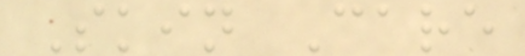Skin Care
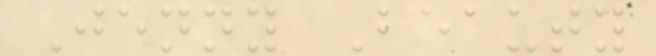Jenny Beauty
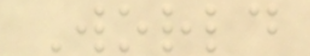World
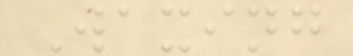Waxing
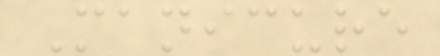Manicure
